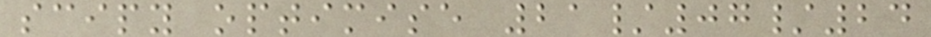scipy optimise 21/07/24
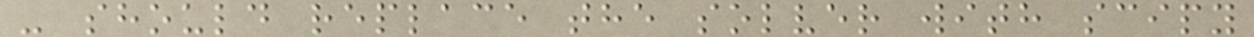- should replace the solver with scipy
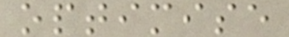optimise
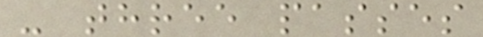- three passes
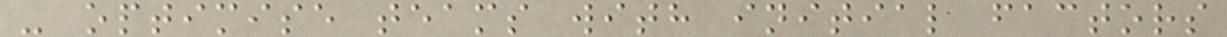- optimise teams with initial factors
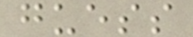guess
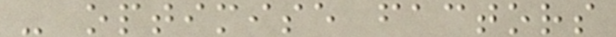- optimise factors
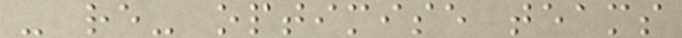- re- optimise teams
